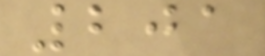201
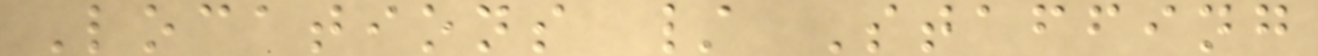Locations / Staffing
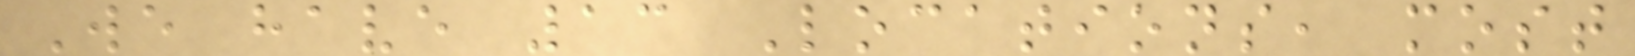We have 13 Locations, most
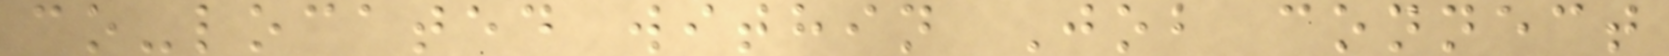co-located within Job connect
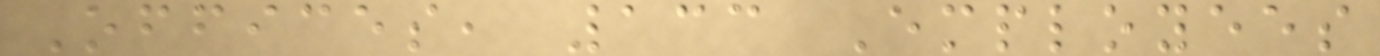Offices, 133 Employees
